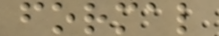formal
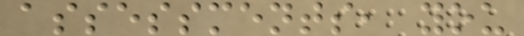assessments, you
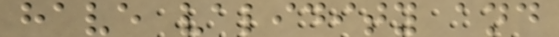have validity and
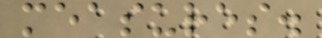measures.
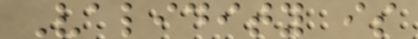Validity is
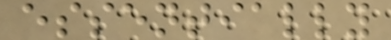essentially
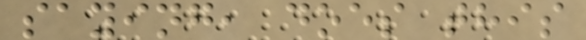saying, does this
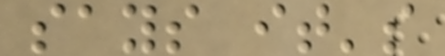says it's
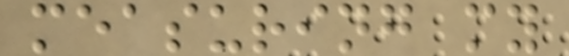measuring my
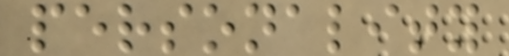personality
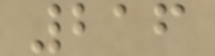216
